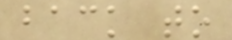back to
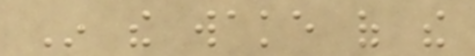In the wake of the
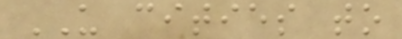US cities to
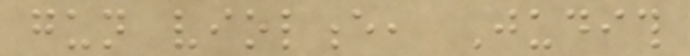gun violence, Judith
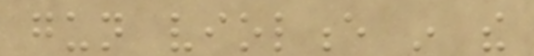gun violence in the
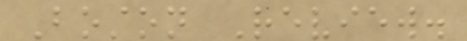Boston Review.
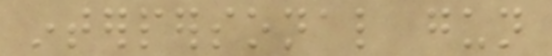interpersonal gun
